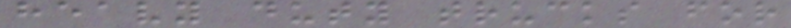heavy duty trucks for
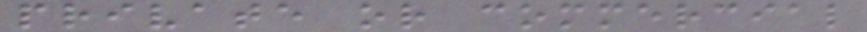private or commercial
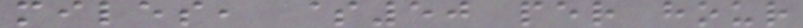miles, $50 per hour
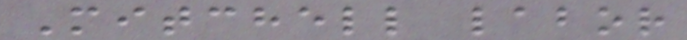Mitchell labor
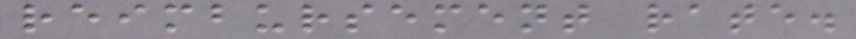reimbursement rate.
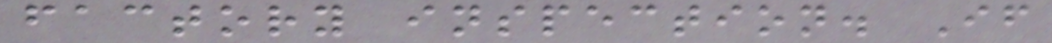factory inspection. If
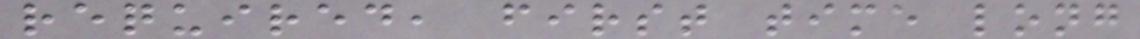required, first time long
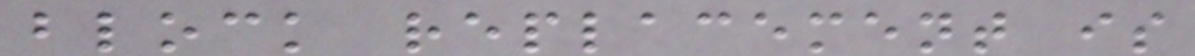block replacement is
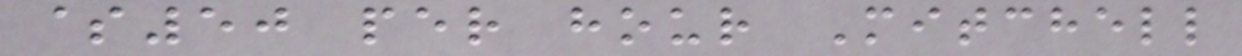$50 per hour Mitchell
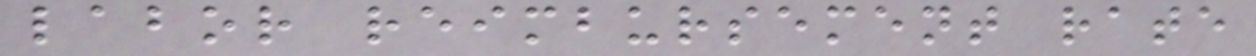labor reimbursement rate
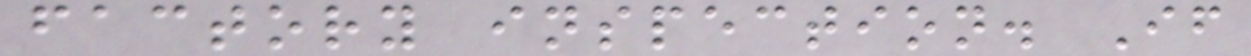factory inspection. If
